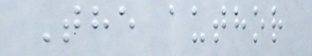The author
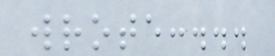wrote:...
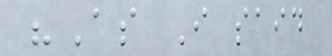"As I said
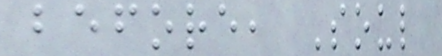before, Soul
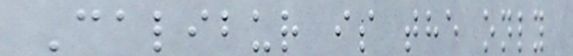Calibur is the only
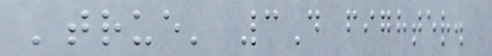'true' 3D fighter.
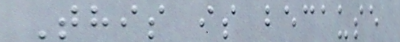This is because
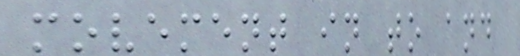movement in to and
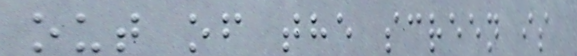out of the screen is
